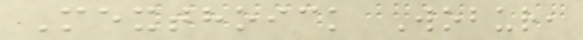Mexthoick Wobur,
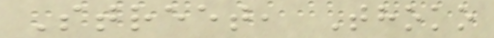Street, Thoko
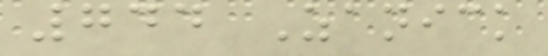744 Zanick
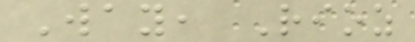Way, Rioz
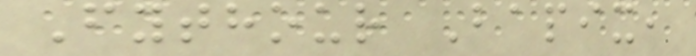Fythour Bapix,
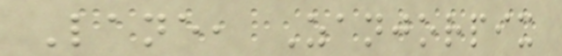Lane, Zanjorpix
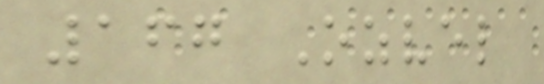167 Ozvel
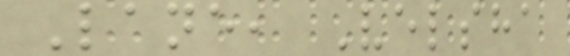Lane, Velsha
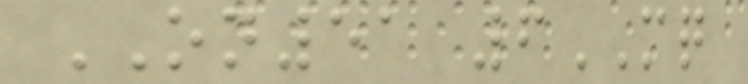ON51 6MQ
